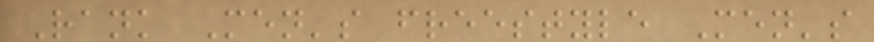Rank Men's freestyle Men's
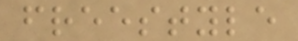freestyle
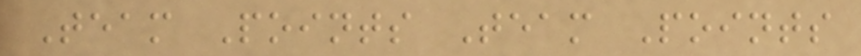Team Points Team Points
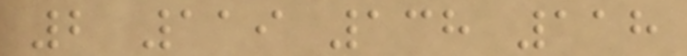2 119 138 118
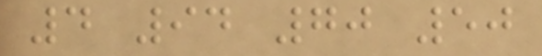4 94 70 50
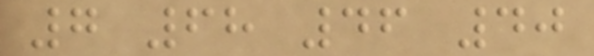7 68 46 40
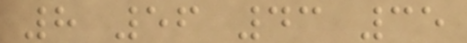8 56 43 35
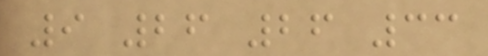9 26 26 33
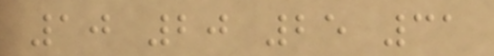10 20 25 31
